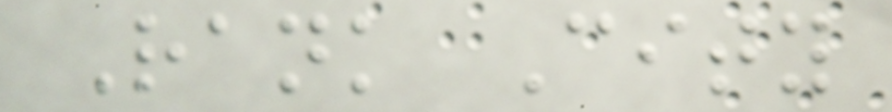Rank City
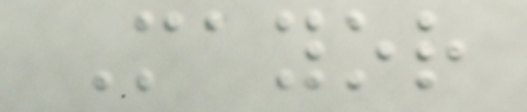Mayor
